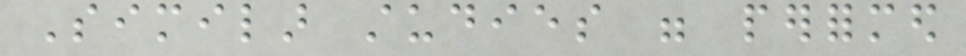Similar studies were performed
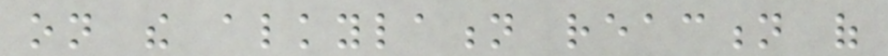on the alkylation reaction of
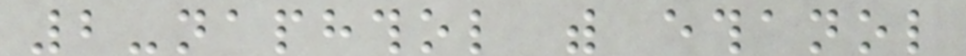2-naphthol with ethanol
